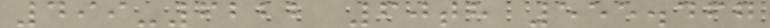499-6222 60th 555.467
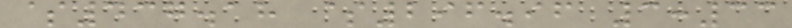$437.18 $296.96 3:33
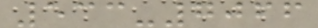533-7066
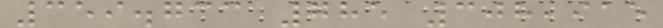359.733 785 308,915
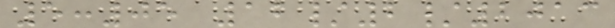5:05 12/2/2013
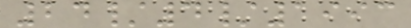24/4/1993
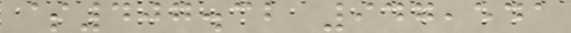$407.32 947,541
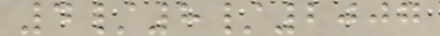4/8/2007
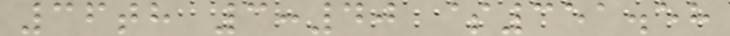36th 3:40 $351.58
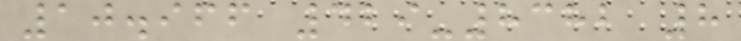10.966 429-8382 8
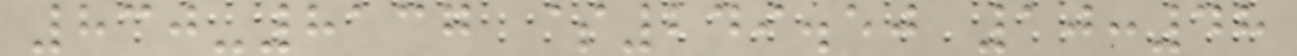830-8137 $249.50 10:48
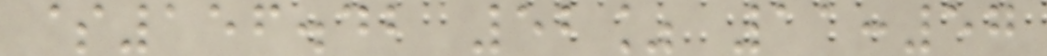$156.42 52% 11:57
